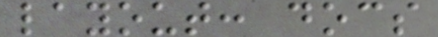layout: docs
